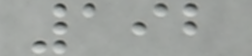192
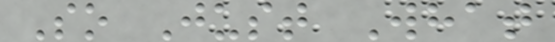So Just What
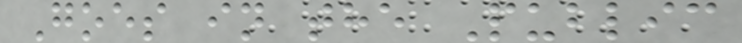Goes in the Public
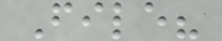File?
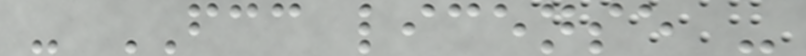- FCC license -
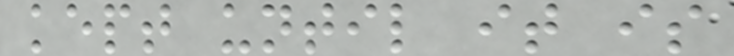kept until it is
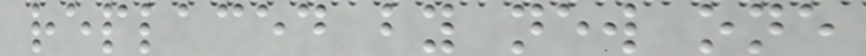replaced by new one
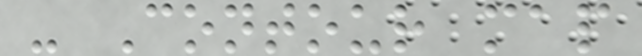- Contour map
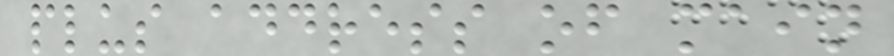plus address of main
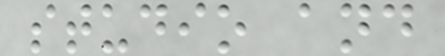studio and
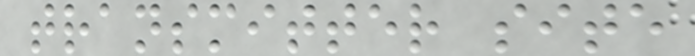transmitter site
